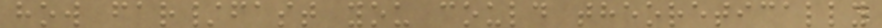how far/fast you could theoretically
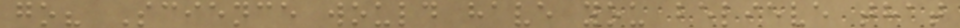go? Science would have you believe that
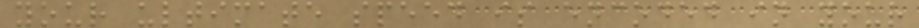your ultimate speed is encoded in your
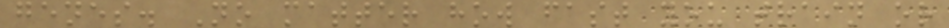genes. No matter how fast you train or
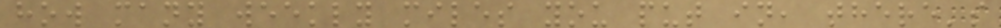how many weekly miles you put in, there's
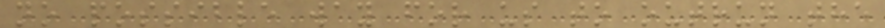no possible way for us to outrun the
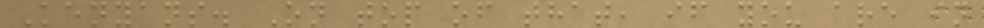Kenyans. On top of that, if you are in
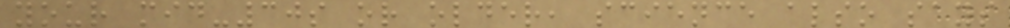your mid-30s or older, science also says
